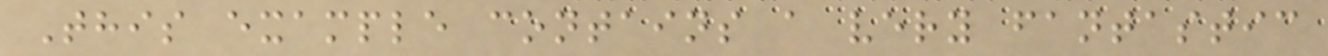This example contains a very fantastic
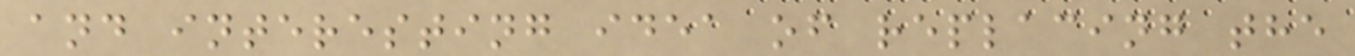and interesting idea of replacing the
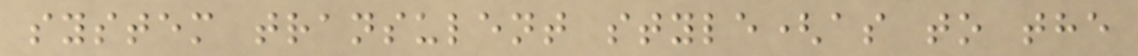system transulent style(as to the
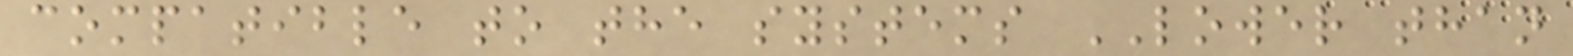compatible to the systems LOWER than
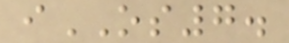iOS7.
